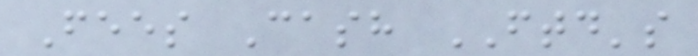Fees Cash FTD's
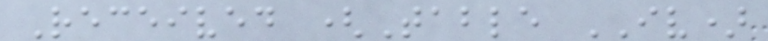Received (Table IV)
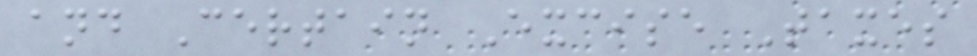and Certain Excise Taxes
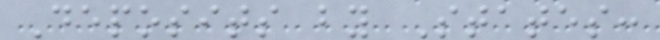Deposits by States:
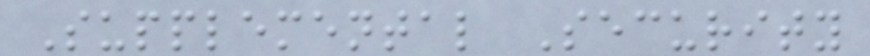Supplemental Security
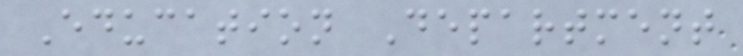Education Department
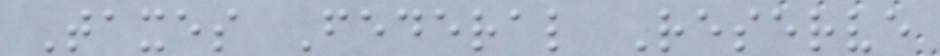Taxes Federal Reserve
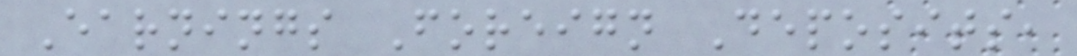Earnings Foreign Deposits,
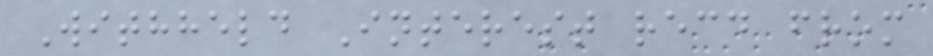Withheld Interest recd from
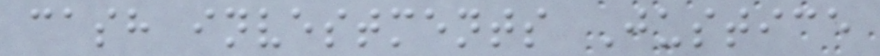cash investments Justice
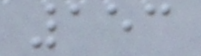153
